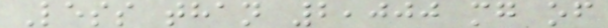Less than 2,000 mg of
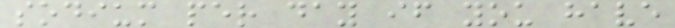sodium per day if you have
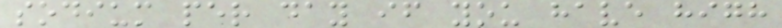sodium per day if you have high
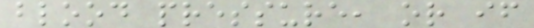blood pressure, or if
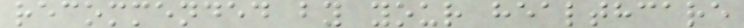recommended by your healthcare
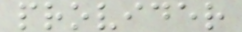provider
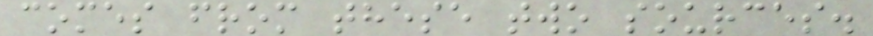comes from these two sources.
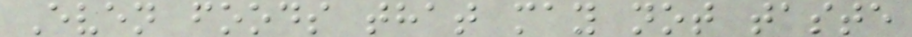Even foods that may not taste
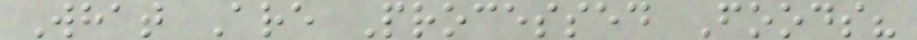What Are Processed Foods?
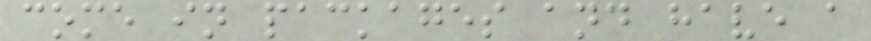come in packages and have a
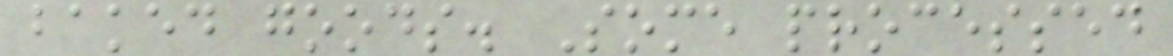baked goods. Some processed
